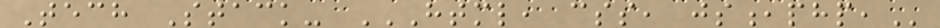Tech Stack- HTML, CSS, JS,PHP,
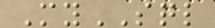MySQL
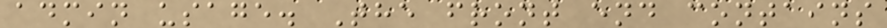admin usage. The front end contains
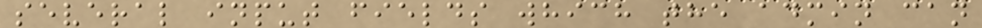several input fields which the admin can
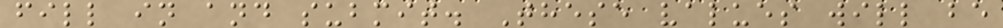fill in and submit. These values will be
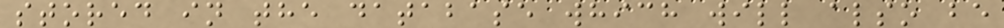stored in the database which will also be
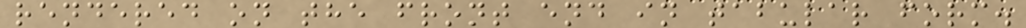rendered on the front end in tabular form.
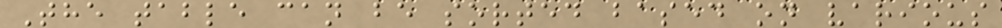The table can be sorted based on various
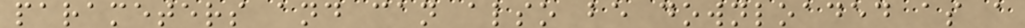parameters and can also be downloaded as a
